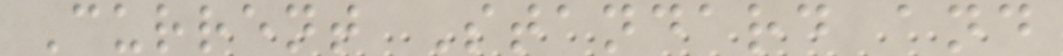Current Standard and
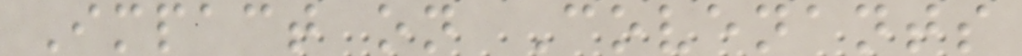Impact on Covenants
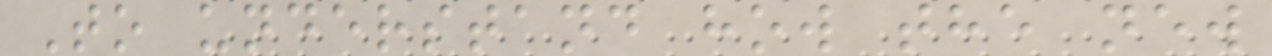To understand how the new
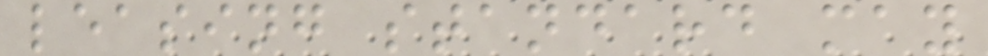leasing standard may
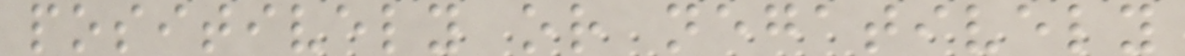positively or negatively
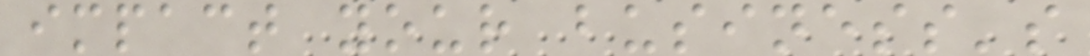impact your business's
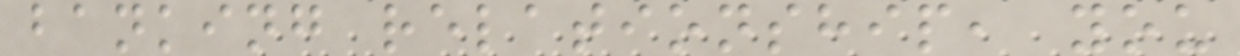banking relationship, you
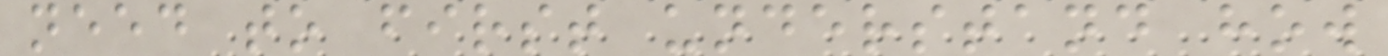need to first understand how
